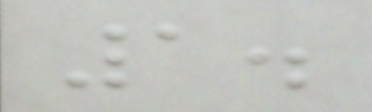1.
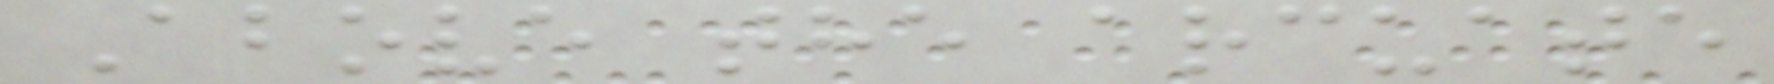Above the arcuate
